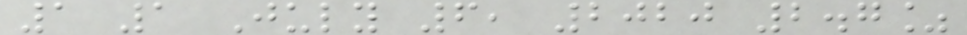1 1 July 6, 2020 2.7%
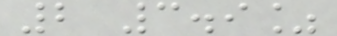2 3.9%
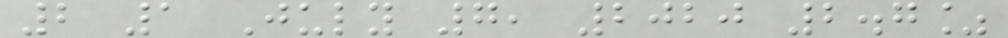2 1 July 7, 2020 2.7%
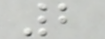2
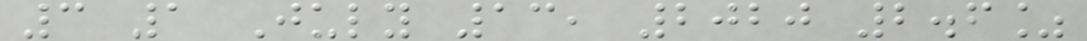3 1 July 13, 2020 2.6%
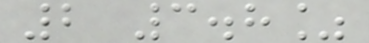2 3.8%
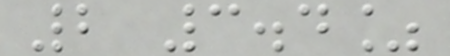2 3.4%
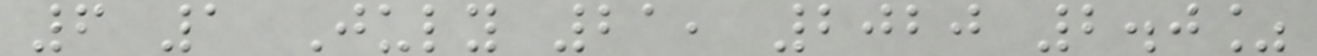6 1 July 21, 2020 2.0%
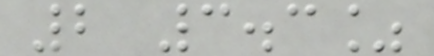2 3.3%
